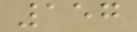157
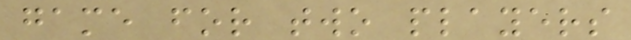game for two players
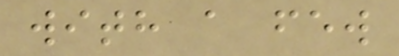with a few
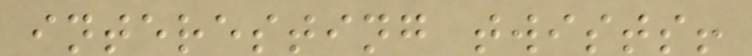interesting twists!
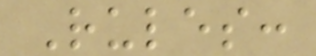Rules:
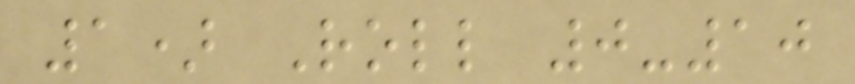1) Roll 0-10
